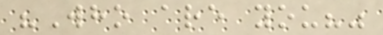"Who are you?"
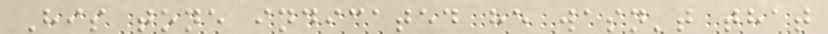His tone indicated he wasn't that
